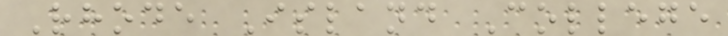Rhode Island College
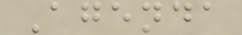Agenda
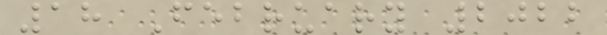18 February 2022
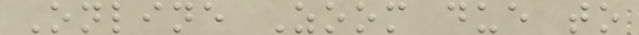Online Zoom due to
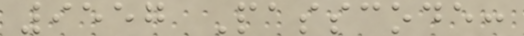9557 Passcode:
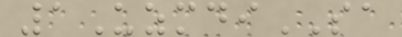1UzmdiSA
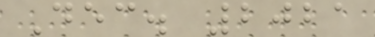Dec. 2021
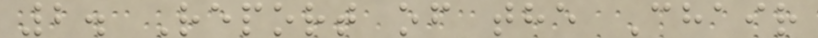2. Report of the Chair
